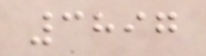3897
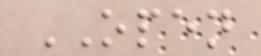OPEN
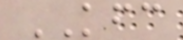KFC
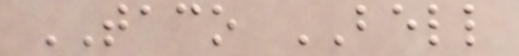TACO BELL
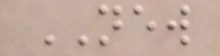NEW
